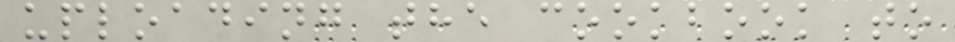uploading the cookbook to
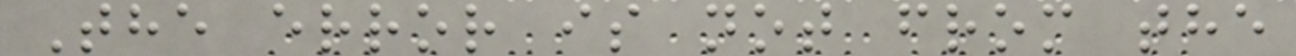The error is not from the
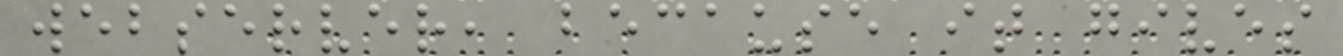webserver, because it gives
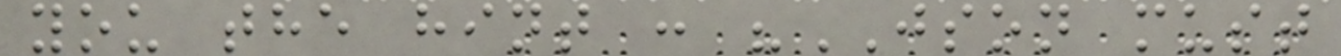you the hint : "JSON must
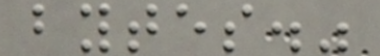bytes."
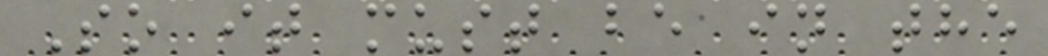So it must be in the
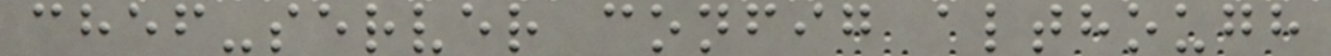chef-server config although
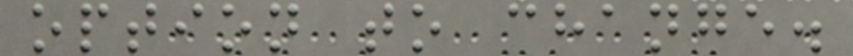option to change.
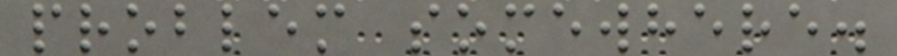problem somewhere.
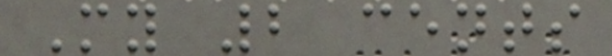My 2 cents
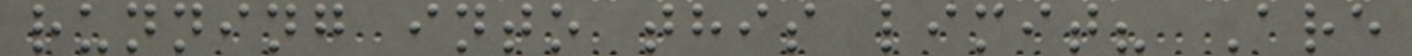running into this limit? Are
